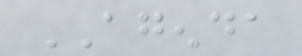AGENDA
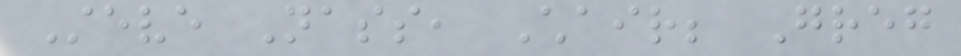Steve Nass, Chair; Greg
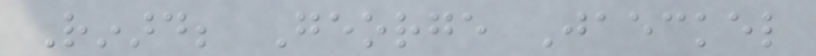Rinard; George Jaeckel
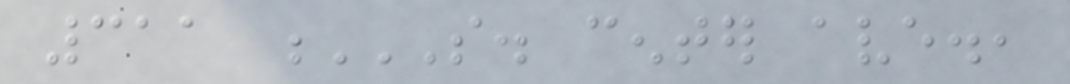311 S. CENTER AVE.,
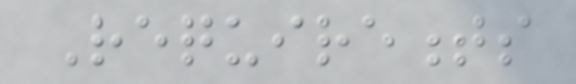Requirements
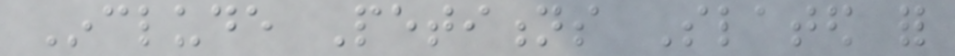Include Petitions Slated for
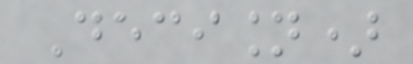Decision)
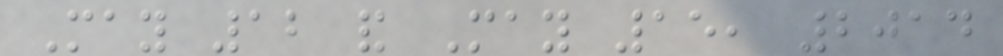May 12 and May 15, 2014
